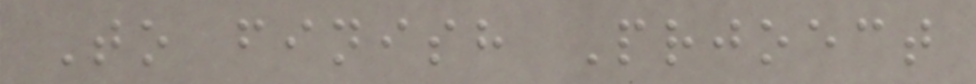To finish Prjoect
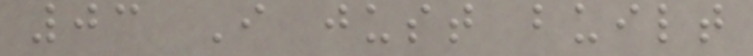03 I just built
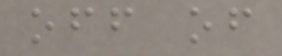off of
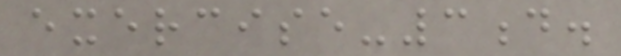exercise-3d.
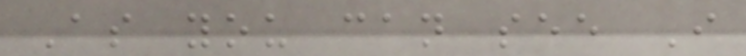As you can see I
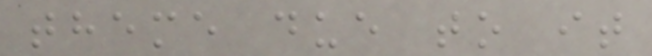theme due to it
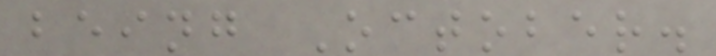being October.
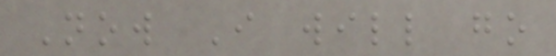Now I will go
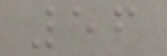56
